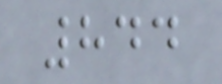844
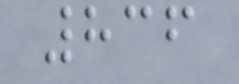836
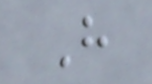H
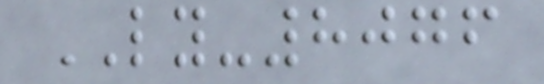LY-8076
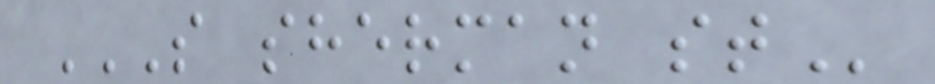S SHERMAN ST
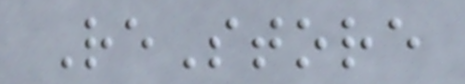ReStore
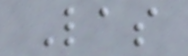Las
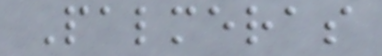Palmeras
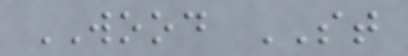WOOD ST
